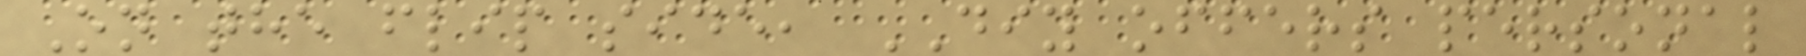On the flip side, DIY offers personal
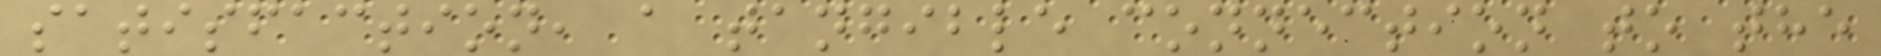satisfaction, a tangible connection to the
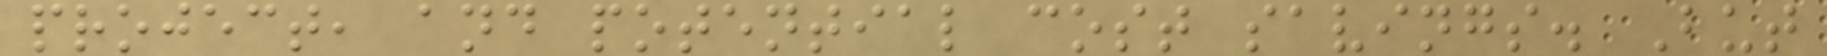project, and potential cost savings. But
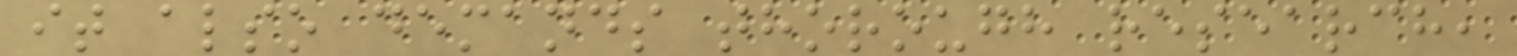it also demands thorough research,
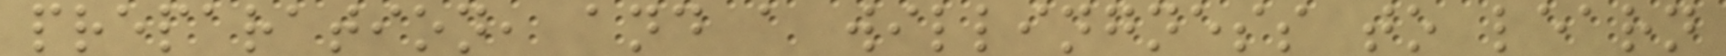preparation, and a willingness to learn
